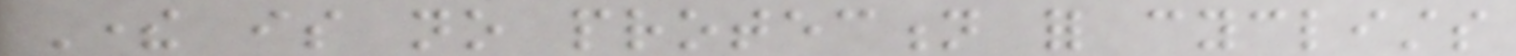There is no protection for cyclists
